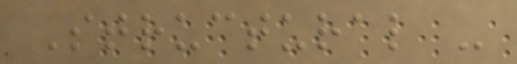Structural -
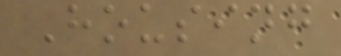Housing
